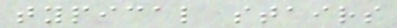typical stairs
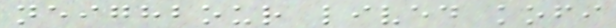neighbour lived kofi
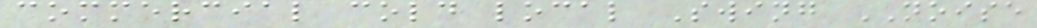commercial cold local Swing NOISE
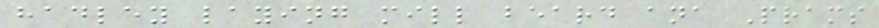hadley laying mill beard ana Prams
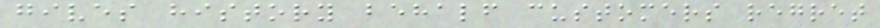gives history behalf customers regret
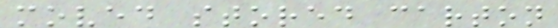moved stored carton
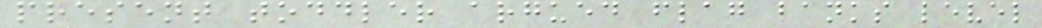present toddler argued flag banks level
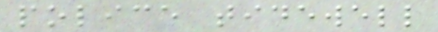police tidewell
